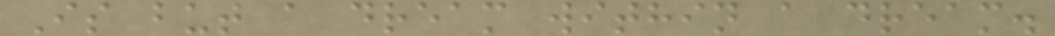Is but a dream within a dream.
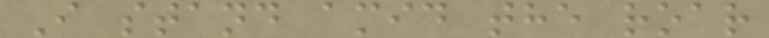I stand amid the roar
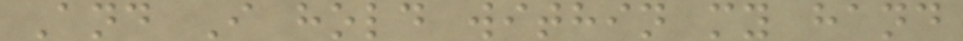And I hold within my hand
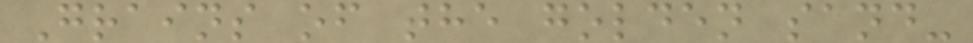Grains of the golden sand-
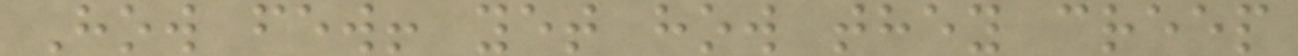How few! yet how they creep
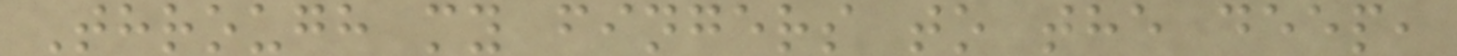Through my fingers to the deep,
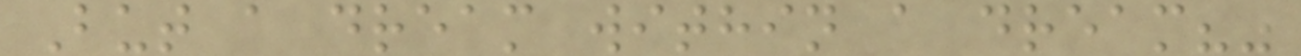But a dream within a dream?"
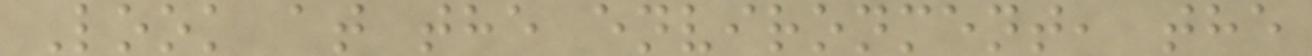Look at the environment, the
